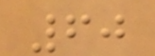60
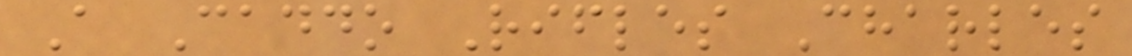A Caddo Rifles Charles
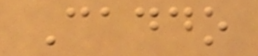Caddo
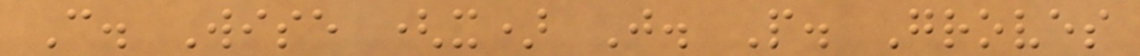C. Wise (x) J. P. Groves
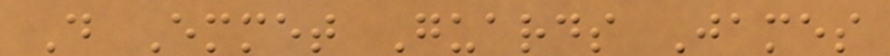D Emmet Guards James
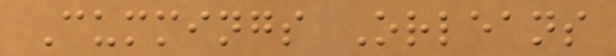Cummings Orleans
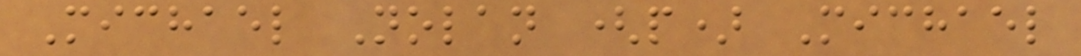Michael Nolan (p) Michael
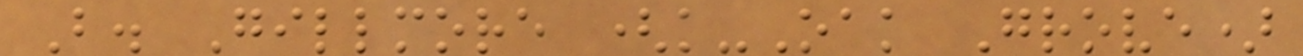B. Gillmore (k-Oak Grove)
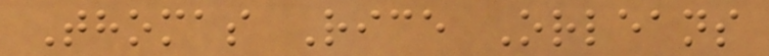Thomas Rice Orleans
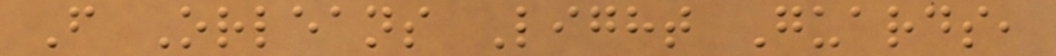F Orleans Light Guards,
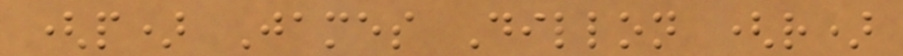(p) James Dillon (r)
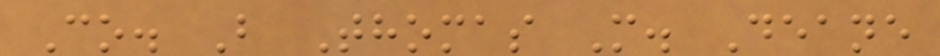Co. B Thomas M. Deane
